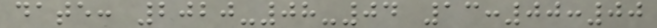date: 2020-08-04 13:00:00
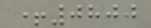+0800
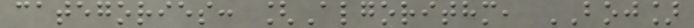categories: [Algorithm, BOJ]
